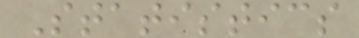Statistics
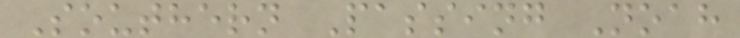Southern Passing Noah
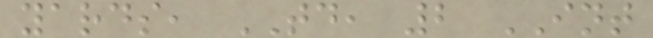yards, TD, 2 INT
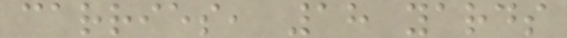carries, 18 yards
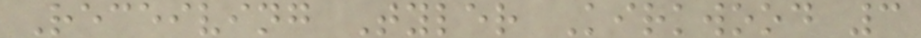Receiving Tyler Kirkwood 3
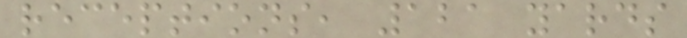receptions, 121 yards
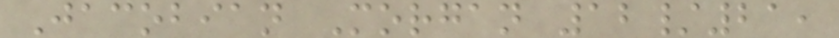Jacobian Morgan 12/21,
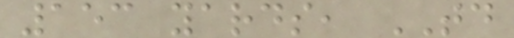153 yards, TD
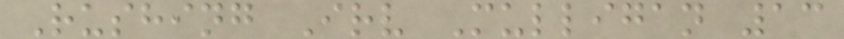Rushing Irv Mulligan 13
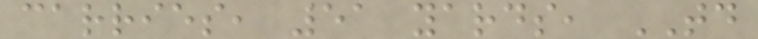carries, 51 yards, TD
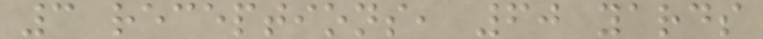3 receptions, 60 yards
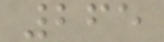265
